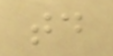td
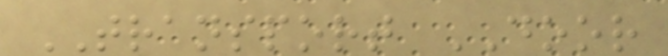TRANSPORT DOOR
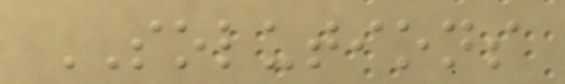SOLUTIONS
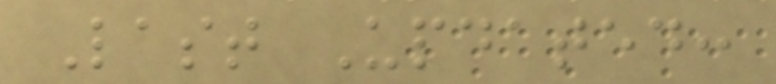Last Updated:
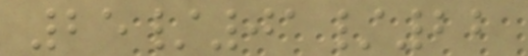25/01/22
